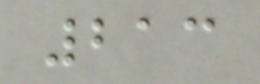213
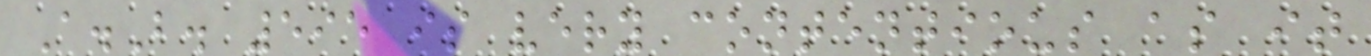A.B. 595 is very contentious as it
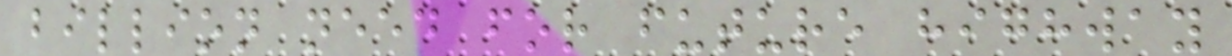billion need for future highway
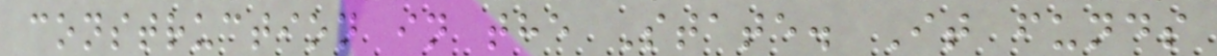construction in the State. It funds
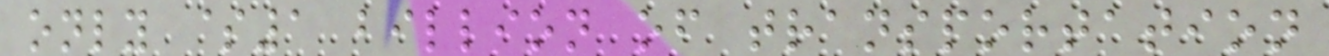only $1 billion of transportation
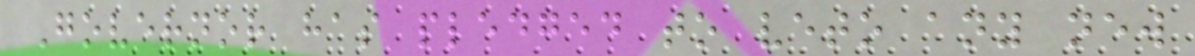Governor has pledged to veto any new
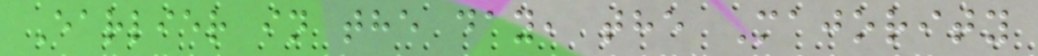Earlier in the day, the Majority
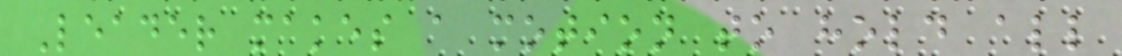Leader makes a motion to hold all
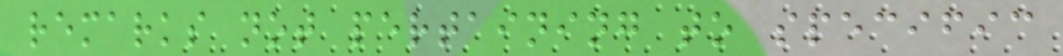remarks not pertaining to specific
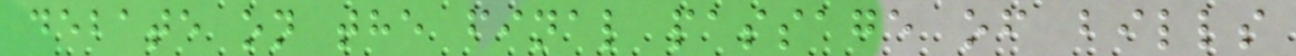debate on the final passage of bills
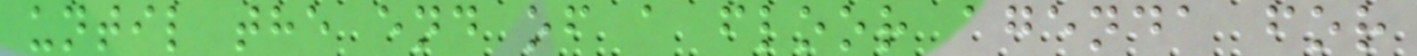until the end of a floor agenda for
